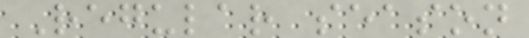Regular season
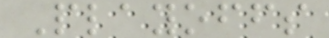Playoffs
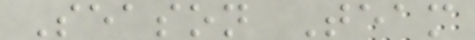Season Team
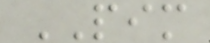PIM
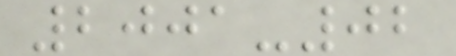2001-02
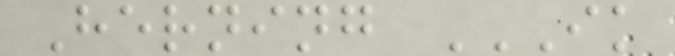Herning IK
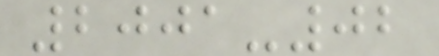2001-02
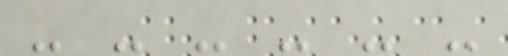- - - - - -
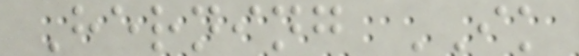Herning IK
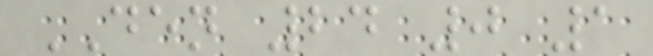DEN 24 0 1
